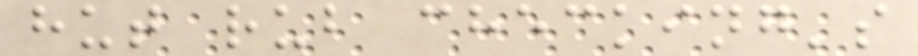hut rub checking's
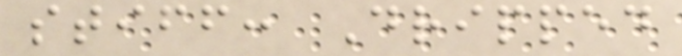stiff: Dripped
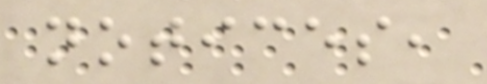notices,
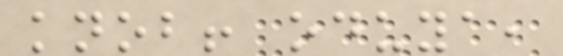knob! oduya,
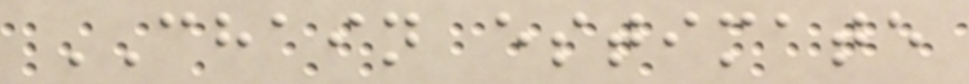CHAIN estimate
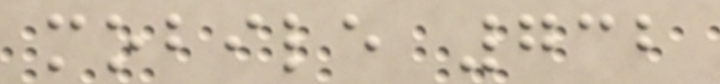mobile 732
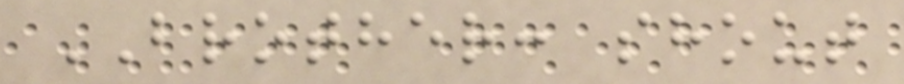BROTHER: shout
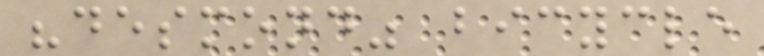"desmond" bicycle
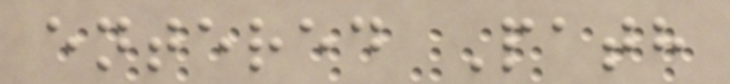entered Path
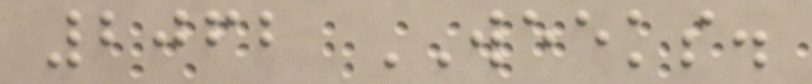2062 WEEKS.
